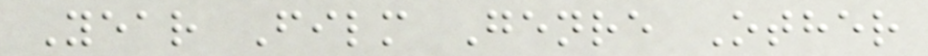Year Film Genre Other
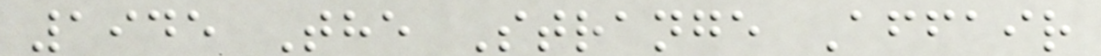1945 The Strange Affair
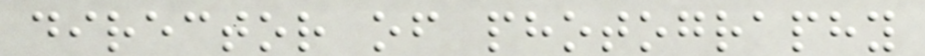director of photography
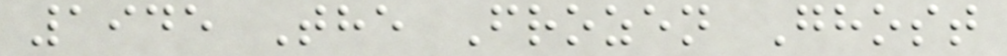1945 The Frozen Ghost
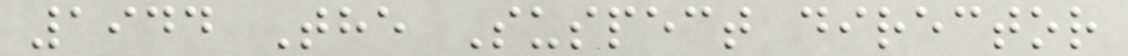1944 The Suspect director
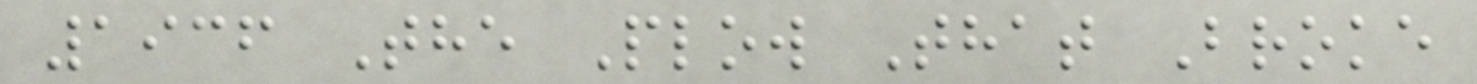1936 The Plow That Broke
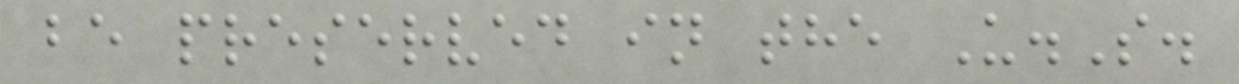be preserved in the U.S.
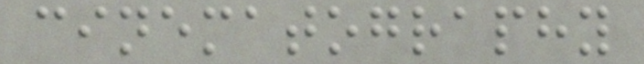cinematography
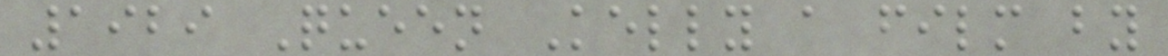1929 Queen Kelly a film by
